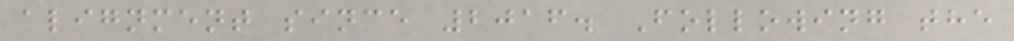alignment since 2016. Following the
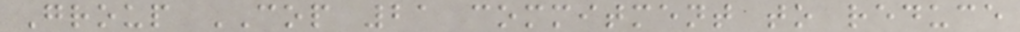Group COP 21 commitment to reduce
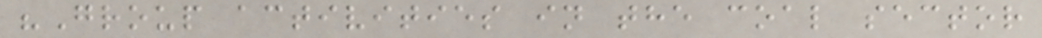"Group activities in the coal sector
